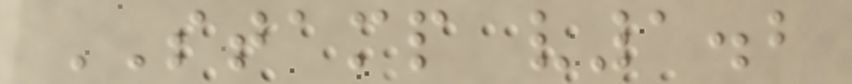STAMP v1.2
